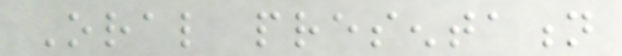Oral presentation
